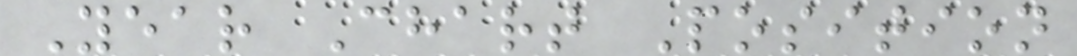Year Chart Position
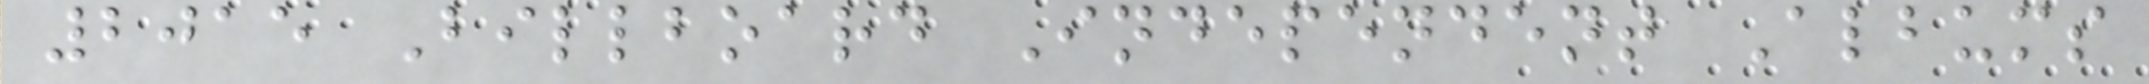2015 Billboard Independent Albums
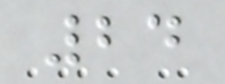24
